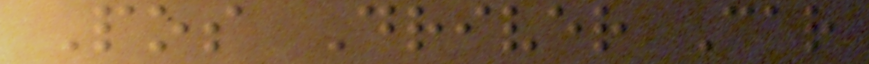Pos Driver Car
